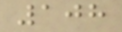108
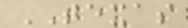TEXAS
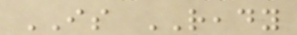IS READY
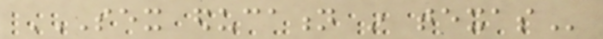SEX EDUCATION IN TEXAS
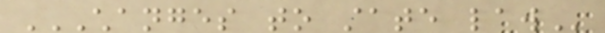CHANGES TO STATE LAW
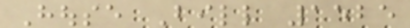House Bill 1525
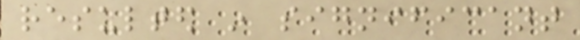resulted in significant
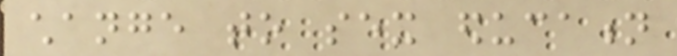change to sex education
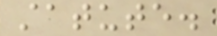statute.
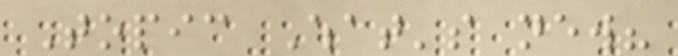Topic What's new?
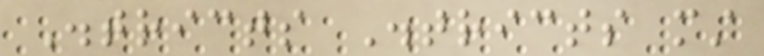Districts Districts must
